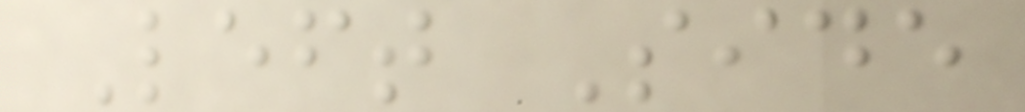Left Side
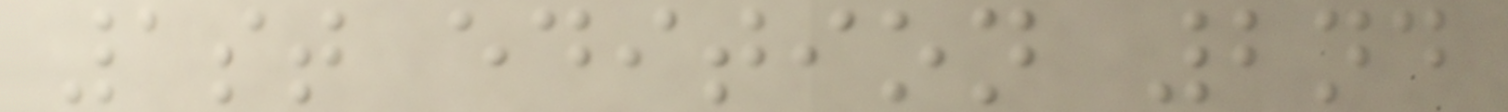1st edition 2nd
